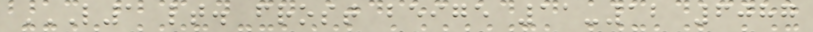L1 LT. FROST BEIGE 11-12 6087
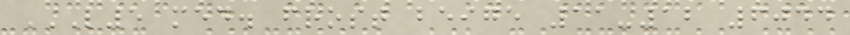L5 MED. FROST BEIGE 11-12 6044
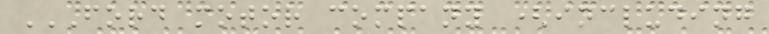FORD MOTOR COMPANY (INCLUDING
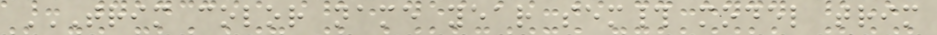TRIM COLOR NAME YEAR SEM# MODEL TRIM
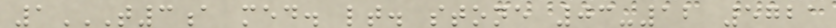1T3A MED. LT. STONE 03-12 5721
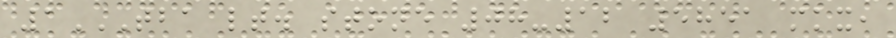1TBA LT. STONE 08-12 5851 MKX,
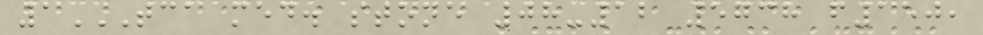1TCA MED. STONE 08-12 5738 F150,
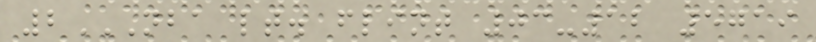2NBA LT. FLINT 03-12 5719
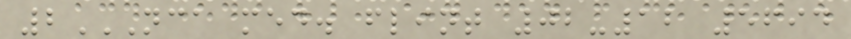2NCA MED. FLINT 02-12 5694
